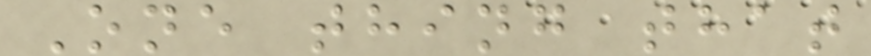One thing that
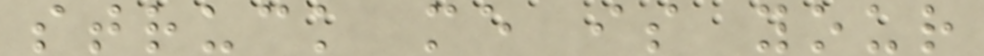struck me is your
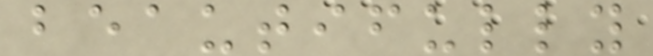beautifully
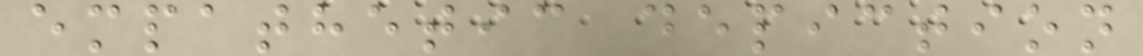empathetic depiction
